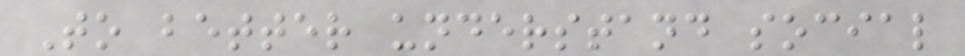To better understand social
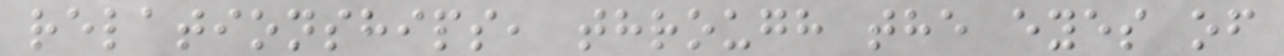relationships, through the eyes of
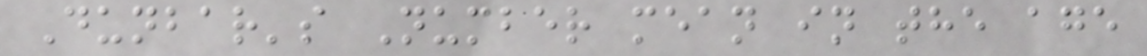Dunbar's Number mean in the age
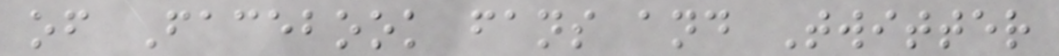of Facebook fans and Twitter
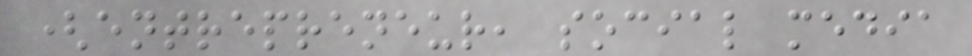(entrepreneur, social media
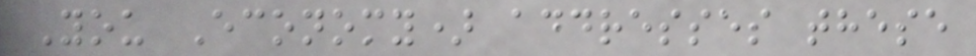You Economy) addresses these
